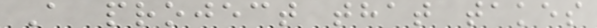A project that takes
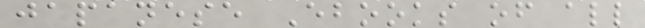japanese Ebooks of all
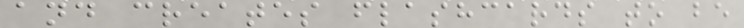and creates flashcards to be
